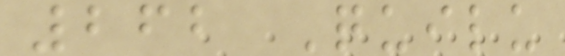262 Quilu
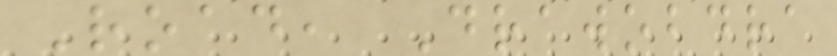Road, Drawobdra
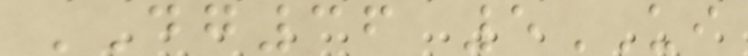DG36 5UI
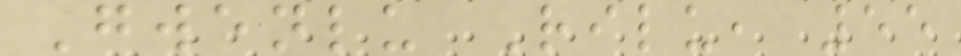Gwenlu Rilu, 55
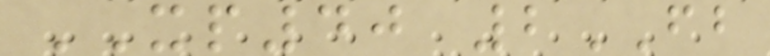XP40 2FB
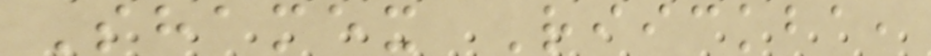Shamex Riickba,
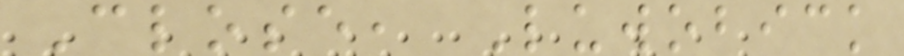Close, Luwobick
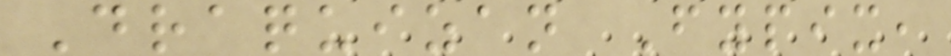Draquizan Fypix,
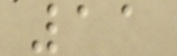11
